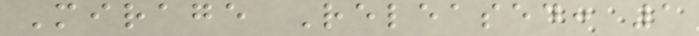Mirage Released: 1
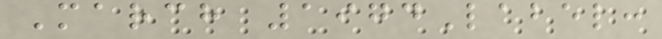March 1974Label:
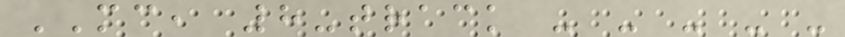MC, 8-track - - - - -
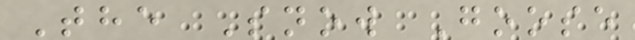The Snow Goose
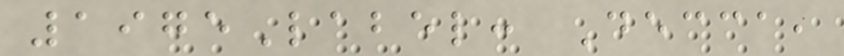1975Label: Decca,
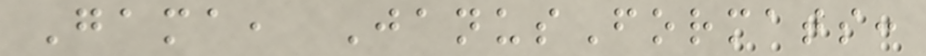Gama, JanusFormats:
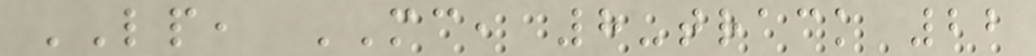LP, MC, 8-track 22
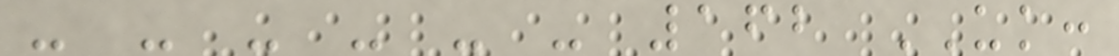- - - - - - 162 UK:
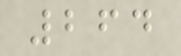264
